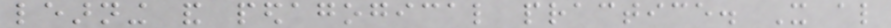learning and pedagogical practice. It also
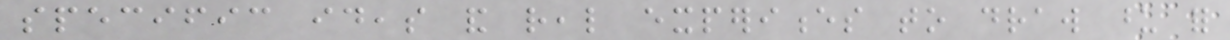specific ideas and real experiences to draw upon for
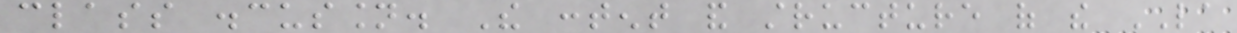class discussion. The content and structure of the LA
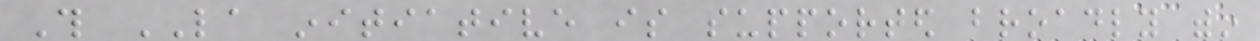This LA initiative is supported broadly within
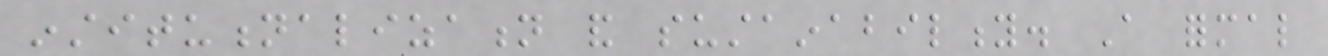institutionalization and sustainability. A formal
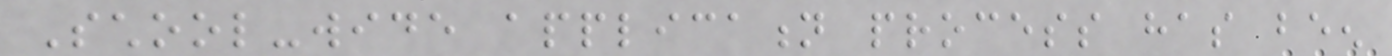School-wide application process has been
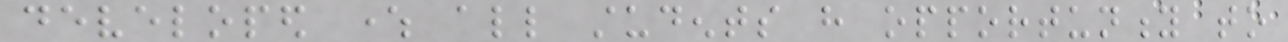developed where all students have opportunity to
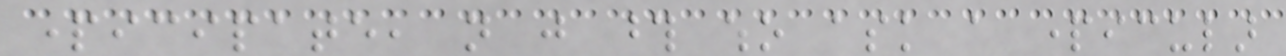participate, not just those who ask a particular
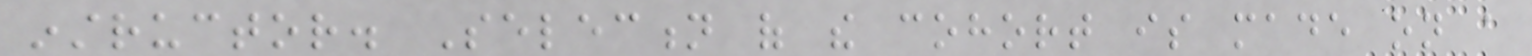instructor. Selection of the cohort is made on a
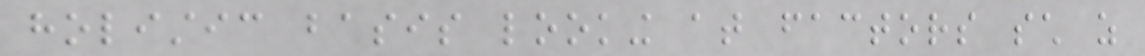holistic basis looking at factors such as
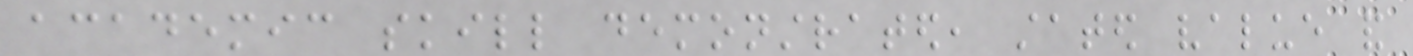academic skill demonstrated, stated value and
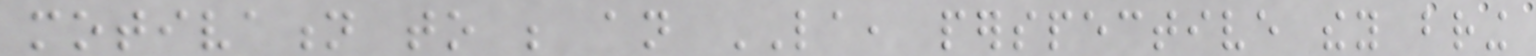motivation to be an LA, perspective they bring
